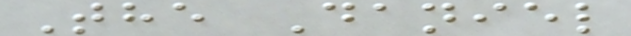The Daniel
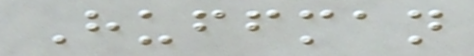Huffman
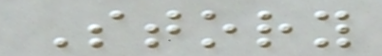Story
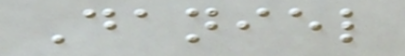Daniel
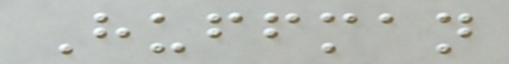Huffman
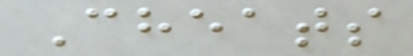Cheats
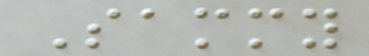Sammy
